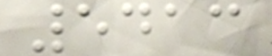5413
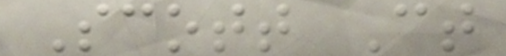Scott Ct
